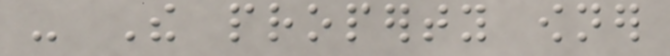- The property owner
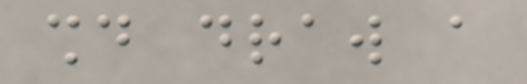should draw a
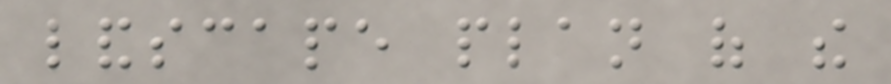landscape plan of the
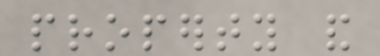property and
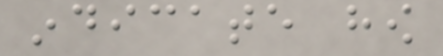indicate how
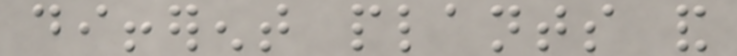different plants and
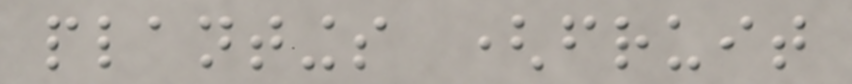plantings (fruit
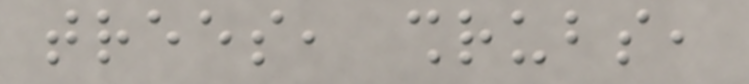trees, shrubs,
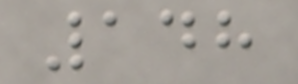148
